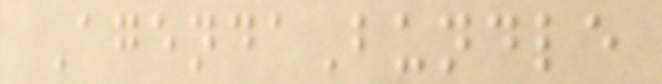AgendaBundle
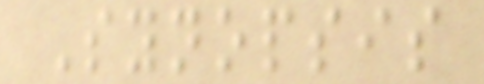Synopsis
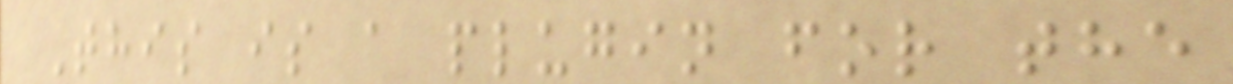This is a plugin for the
